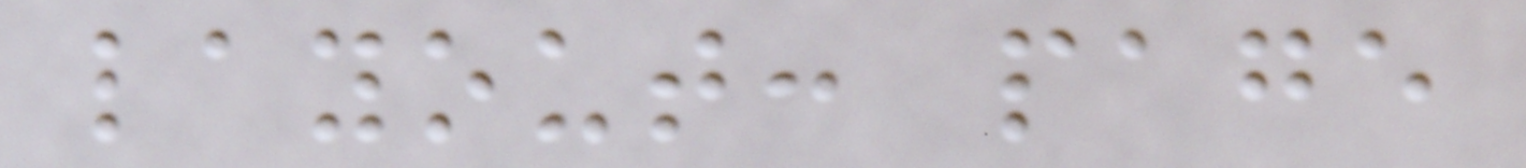layout: page
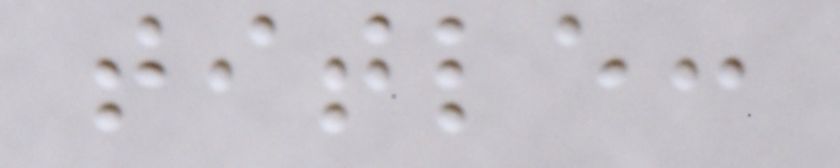title:
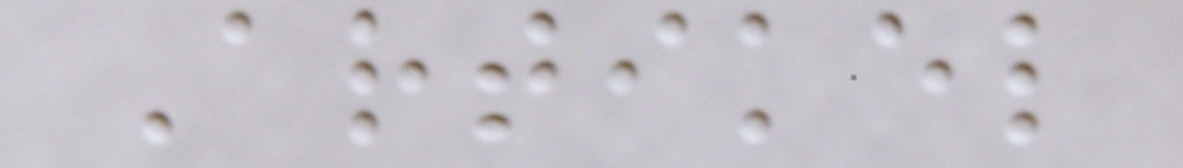Artikel
